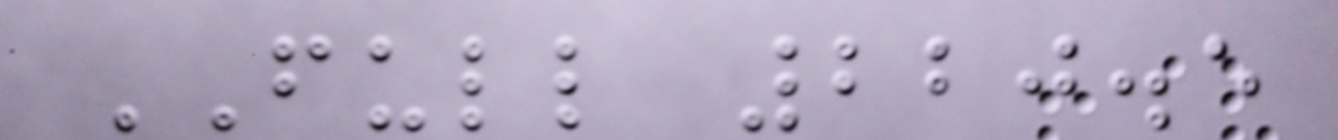FULL 220.5
